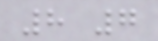8 7
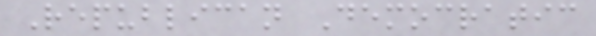Republican Democratic
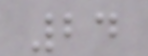24
